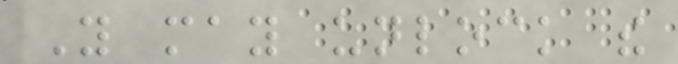You may unlock the
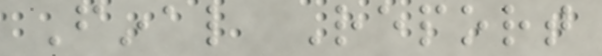Final Report
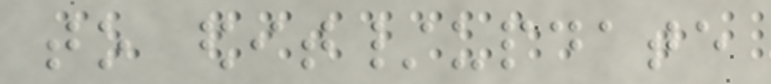to edit/update
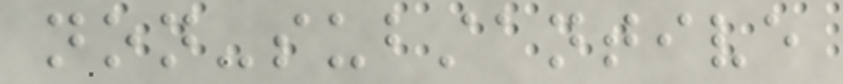non-substantive
